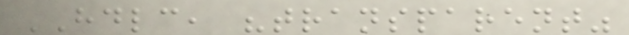HDLC, "transparent"
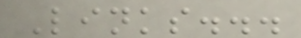Links...
